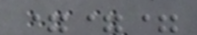===
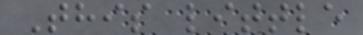This little
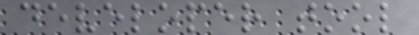developer tool
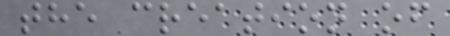the creation of
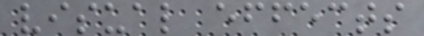visual effects
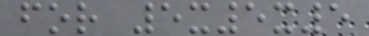for 5x5x5
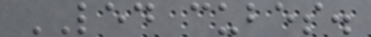LED cubes.
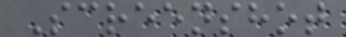Screenshot
